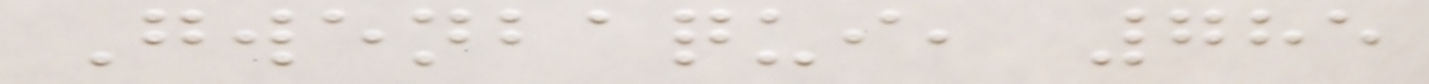Gwenbaqui, 785
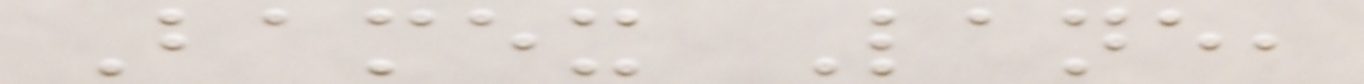Bamex Lane,
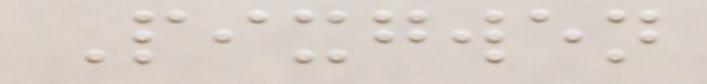Pixgwen
